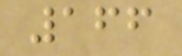166
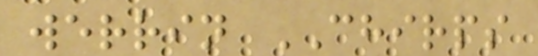werrin CHIRPS
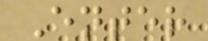Enter
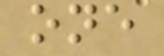one
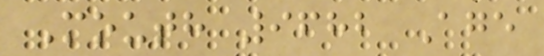Mouth 9682 Age
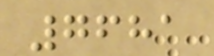7681
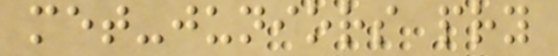met-juniors pry
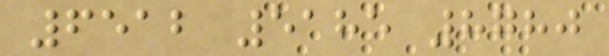6512 5185 8780
